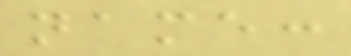name:
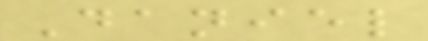Daniel
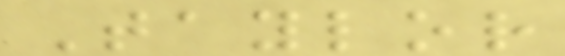Taylor
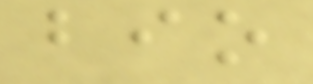bio
